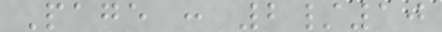Page : 2/10
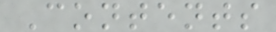Contents
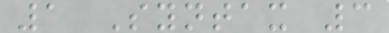1 Syntax 3
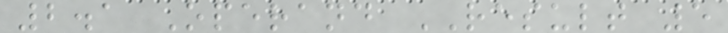2.1 Operand RESULT 5
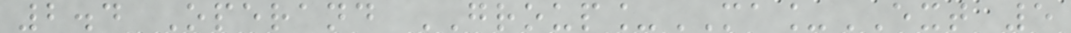2.4 Operand GROUP_MA_EXT 5
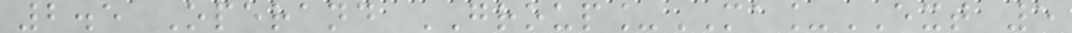2.5 Operand GROUP_MA_EXT 5
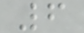6
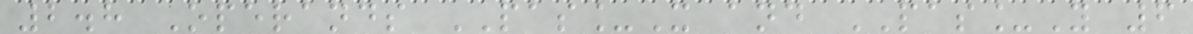2.8 Operands PAS_X and PAS_Y 6
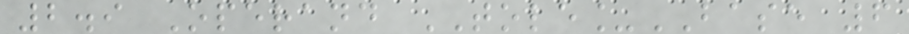2.9 Operand TOLE_BASE 6
